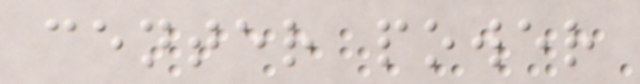center power
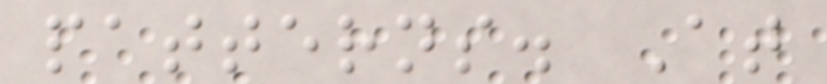patterns. At
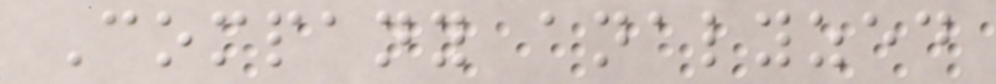Company analyzed
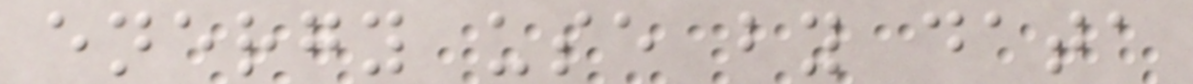energy use by data
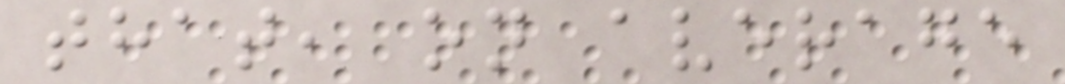that, on average
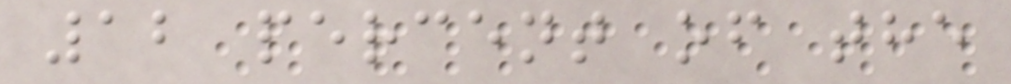12 percent of the
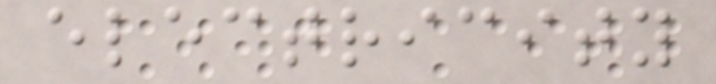electricity
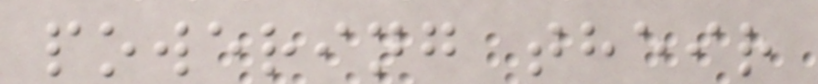powering their
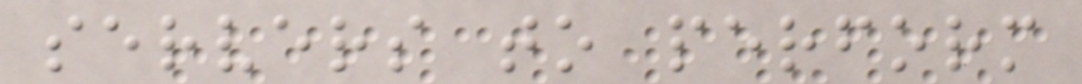servers to perform
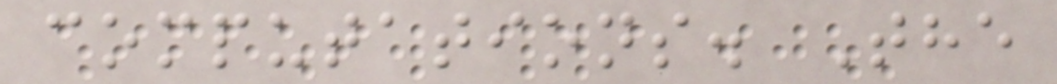computations. The
